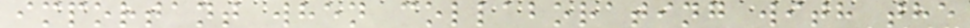important when collaborating with the
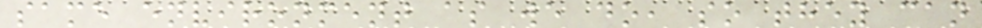same environment as we do, so they can
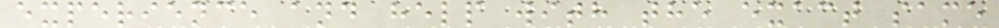experience and help with the exact same
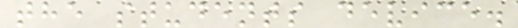the students device.
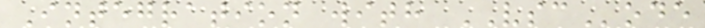Integration with VSCode
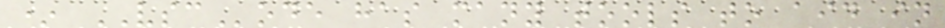* VSCode has many tools to aid in
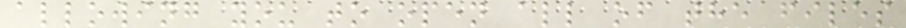allowing you to open all of the files
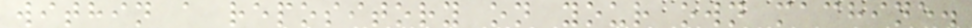within a repository on your own machine.
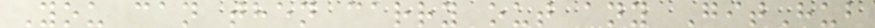You can then carry out any GitHub
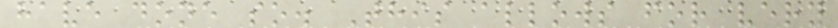have done so. This allows for very
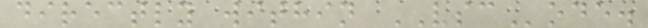directly within VSCode.
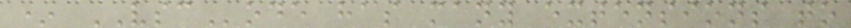* VSCode has many extensions to
